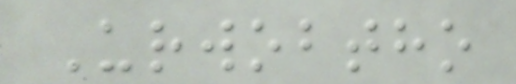Urwobtho
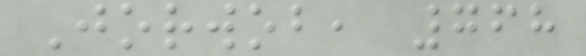Jorwob, 768
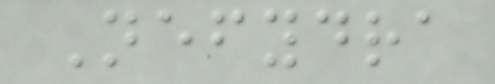Nefydra
